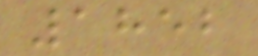1852
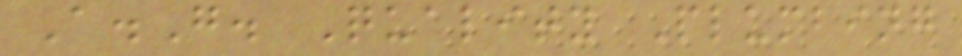A.G. Quality Plumbing
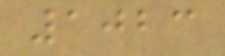1023
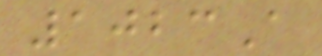1023A
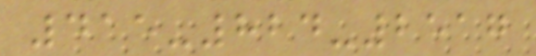415-824-2517
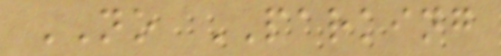NO PARKING
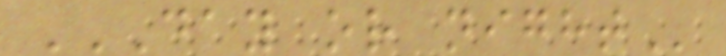DAY OR NIGHT
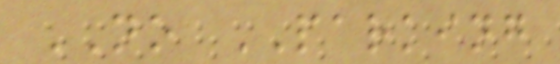NO PARKING
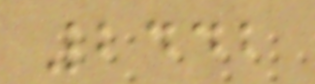2442
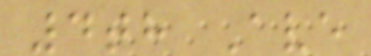4th Ave
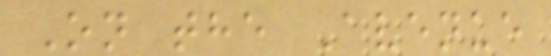On the Avenue
